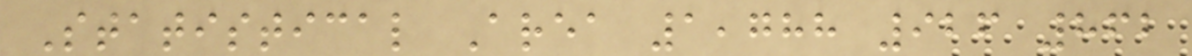Statistical Area 1,788 926 862
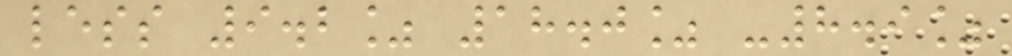less 9.2% 18.0% -8.9%
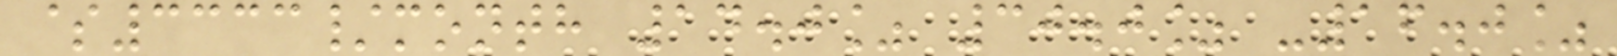$3333/month 14.0% 30.0% -16.0%
